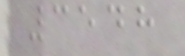3548
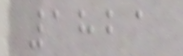1821
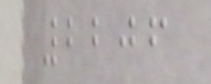2206
